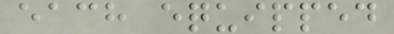each equipped
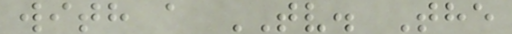with a TV. The
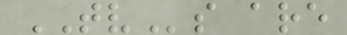TVs are
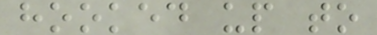hooked up to
